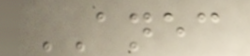ANEC
